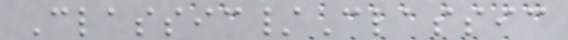Classic/Classic
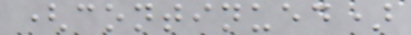(continued)
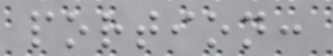portion:
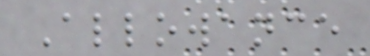Allowance
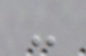-
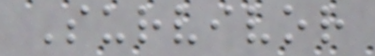Survivor
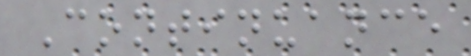Continuance
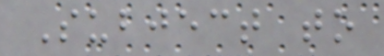Subject to
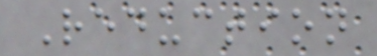Reduction
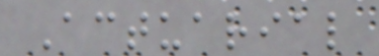Actuarial
